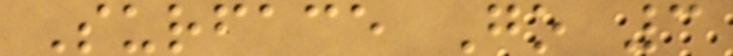Surface Go 3
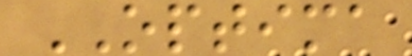OPTIMA
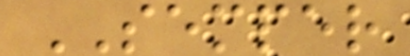SEMPER
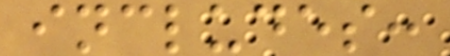includes:
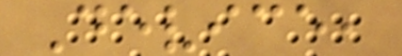Device,
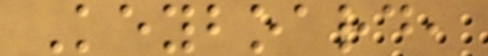Keyboard,
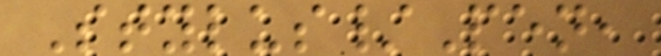Stylus/Pen,
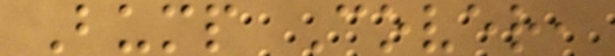Bump Cover,
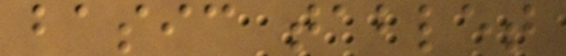basic tablet
